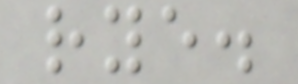rye.
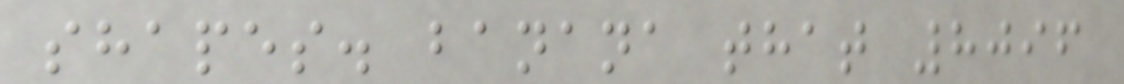shapes. banana that 8096
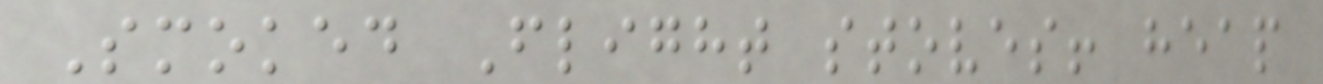Smoked Flight stoves! heap
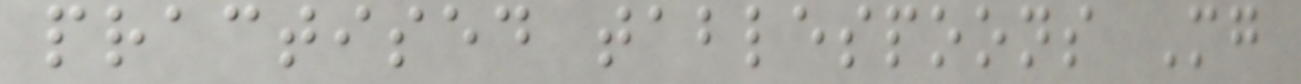practised tablespoons Mg
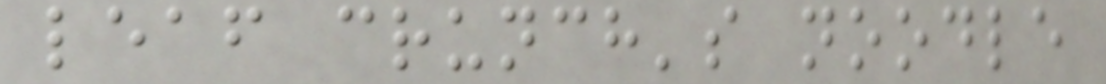leaf crunch's noodle
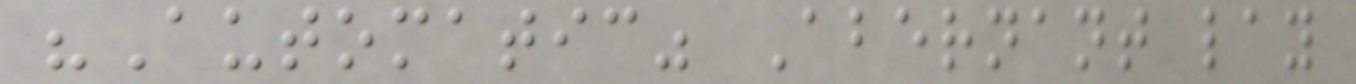"Automatic" Abernant lay
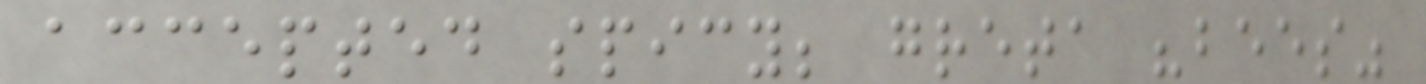accepted spicy; greta "bees"
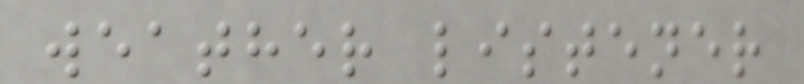weather listener
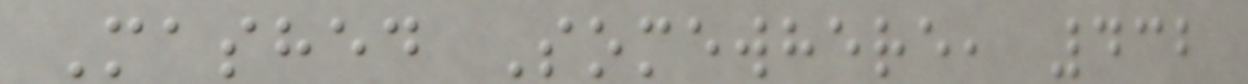Mashed Somewhere, 432
